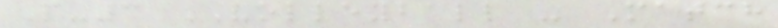P-3 VOLLEYBALL - Match
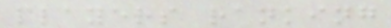players ranking
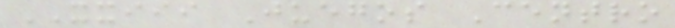XXIII Juegos Centro
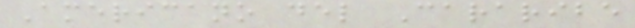Americano del Cararibe
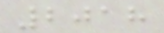2018
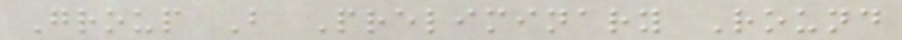Group B Preliminary Round
